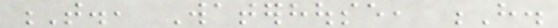T., Waterhouse, H.
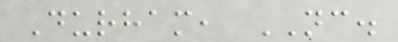Durham, NC.
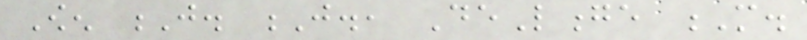Owen J. J., DeLonge M.
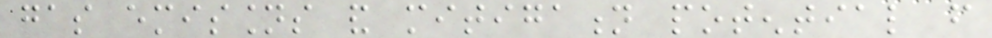gas emissions and mitigation potential from
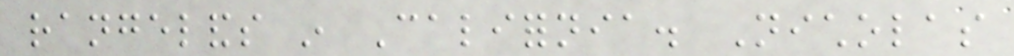rangelands in California. Nicholas
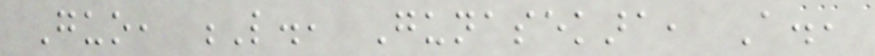Guo, L., Gunasekara, A.,
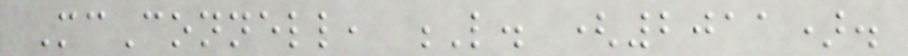McConnell, L. (2011).
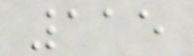115
